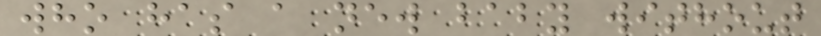who has a new baby without
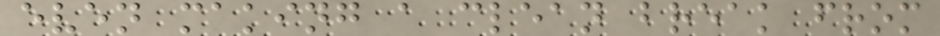even making a clean break from
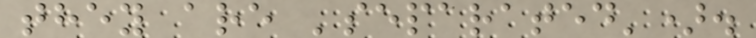they are 'separated').
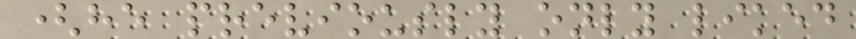(he previously only liked
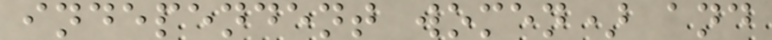independent women) and
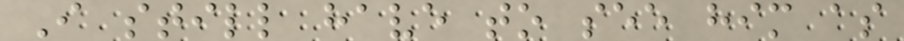I still have to see him as
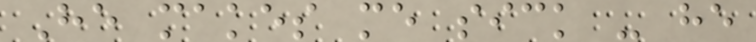He makes me sick - he
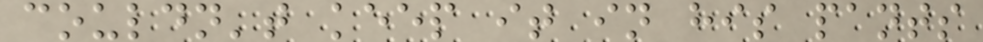couldn't keep it in his pants
